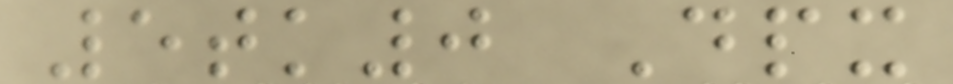5tk0 Dpx
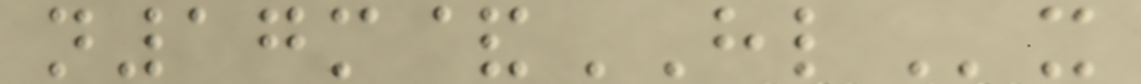n17m&HLx
